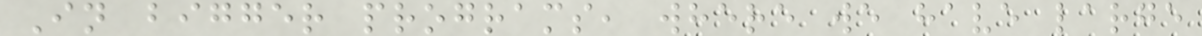In bigger programs, where we have large
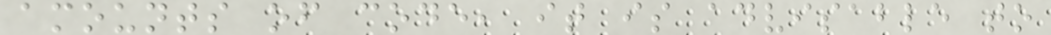amounts of code, it is advisable to
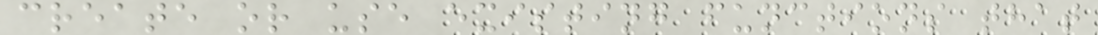create or use existing functions that
